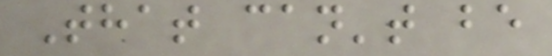That can't be
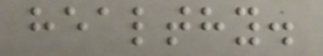healthy.
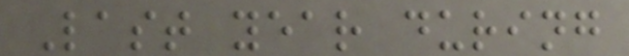Last year during
